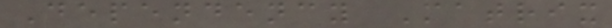Dependency Matrix
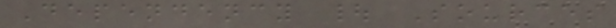Dependency | Sources
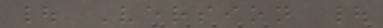| Version |
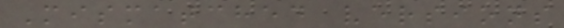Mismatched versions
